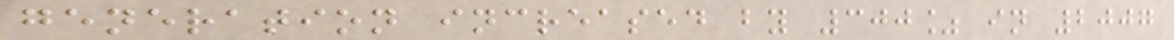generation increased by 300% in 2007
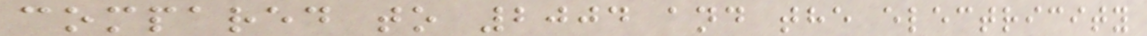compared to 2004 and the electricity
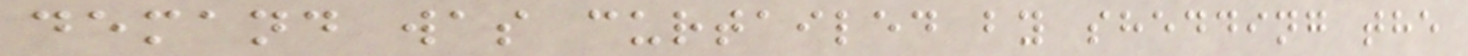demand was curtailed by shedding the
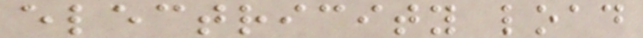electricity load
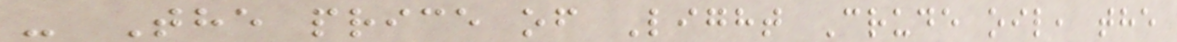- The price of Light Crude oil, the
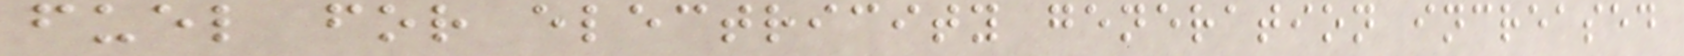fuel for electricity generation increased
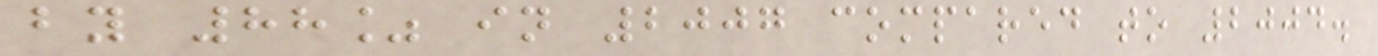by 88% in 2007 compared to 2004.
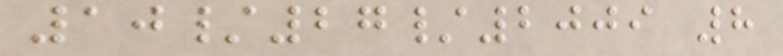10/27/2009 8
